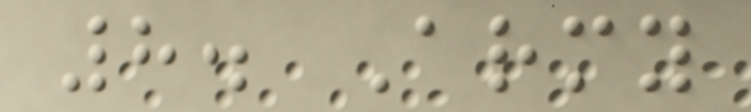8. Army
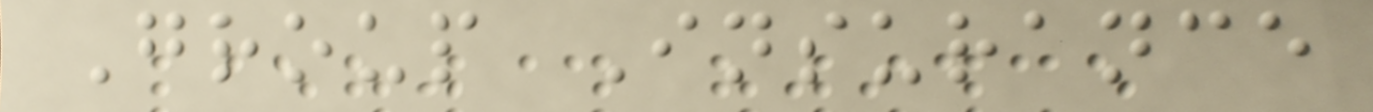Group Insurance
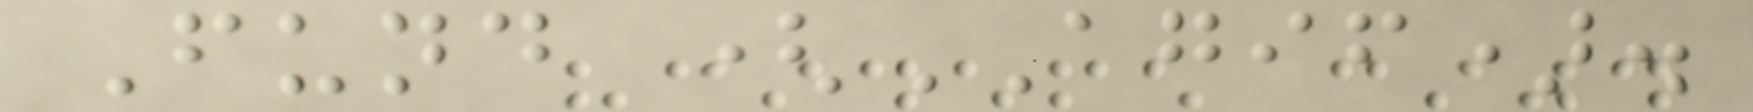Fund (AGIF).
